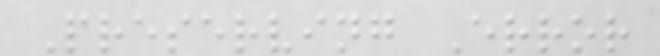Preserving Error
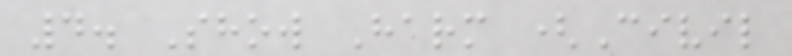4. Show Harm (Civil
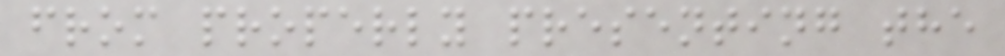from properly presenting the
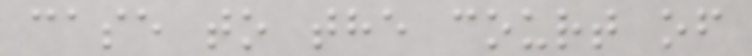case to the court of
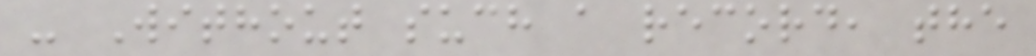- Without such a record, the
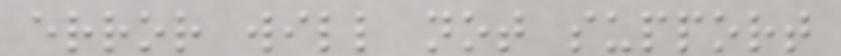error will not support
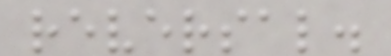reversal.
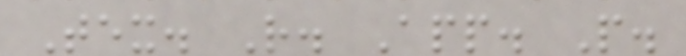Tex. R. App. P.
